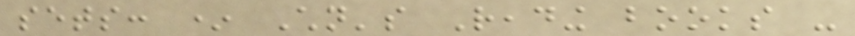sets: * Children's Reading books -
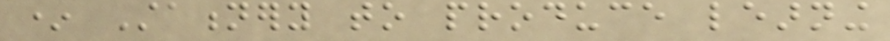* Stationery to produce learning
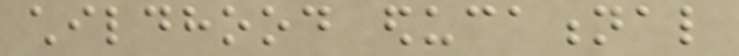childhood educational
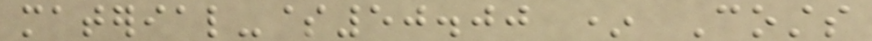material-$50.00 * Costs
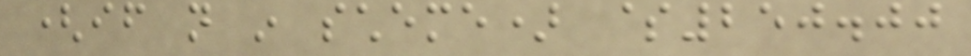(if not in scheme) $250.00
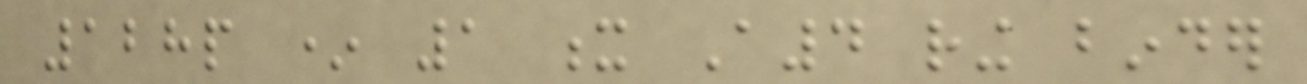128p * 1 x A4 ring binder
